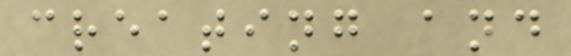creating and
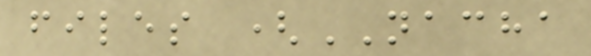files (NACHA
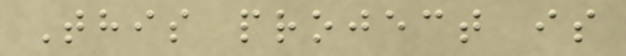This project is
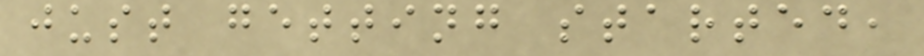just getting started,
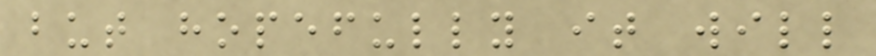but hopefully it will
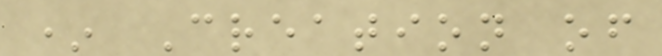* Creation of
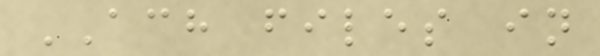ACH files in
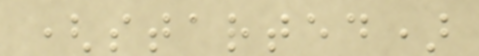(started)
